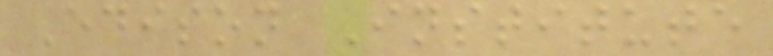Edison Institute
